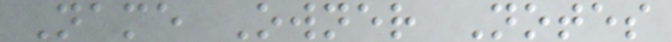Name Owner Notes
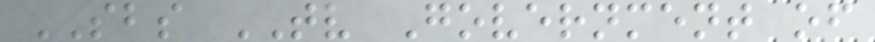SBS TV Government of
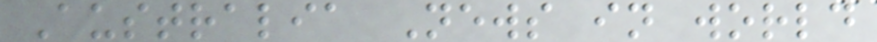Australia News in world
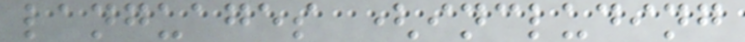languages (including
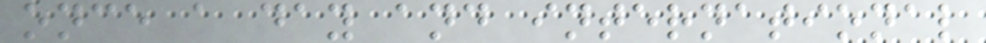once a day and international
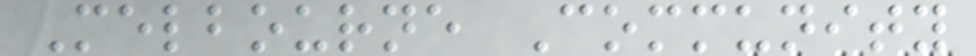Melbourne Community
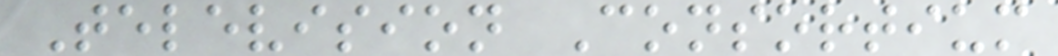Television Consortium
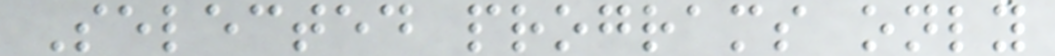Selected programs only
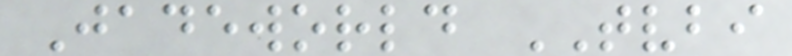Jadeworld TVBI
